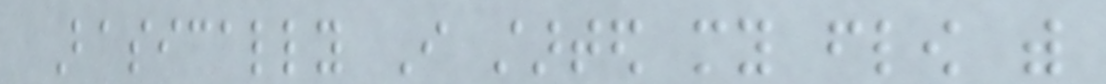Basically I started my flow with
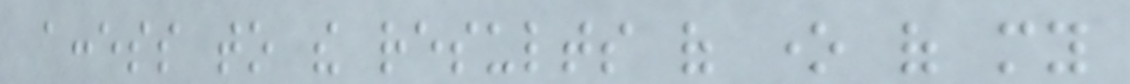access to the results of one of my
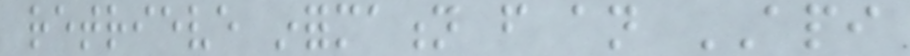retrieve information from an API
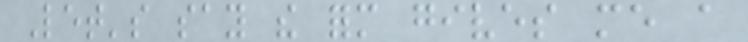Let's say the form gives me a
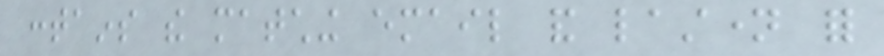contains the matching email and lastname for
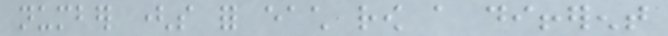number (so for each row a different
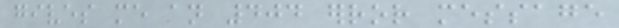gives me an 404 error message
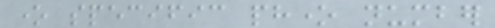one specific phone number
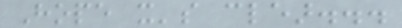Hope it's clear...
